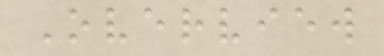Overview
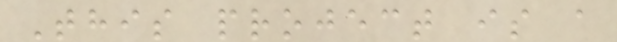This project is a
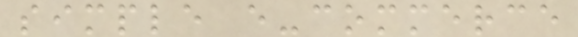simple e-commerce
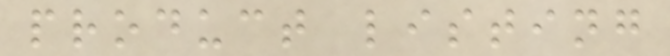product listing
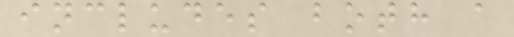includes both a
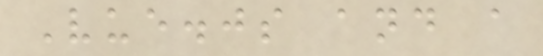Vue.js and a
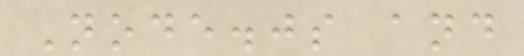Node.js and
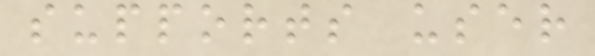supports user
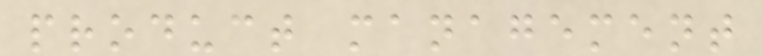product management
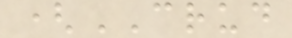(CRUD
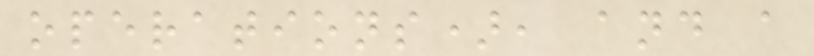operations), and a
